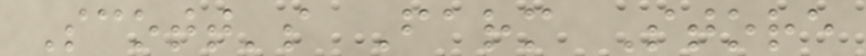Scott's Farm Store
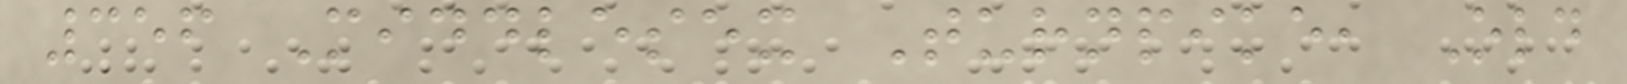356 Middlesex Turnpike, Old
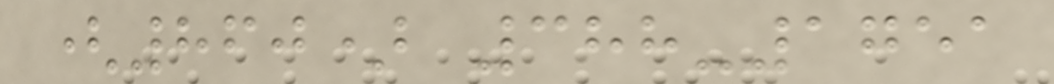(860) 388-1751
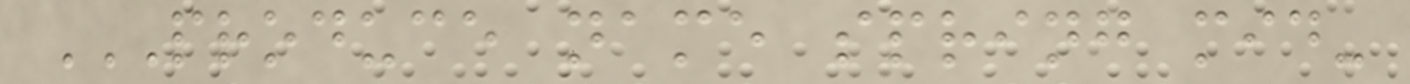PRODUCE NAME SPRING MID-
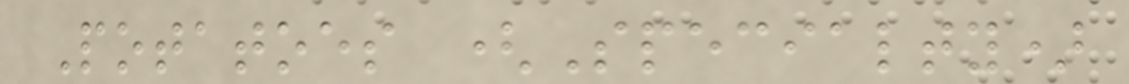Potatoes (Specialty)
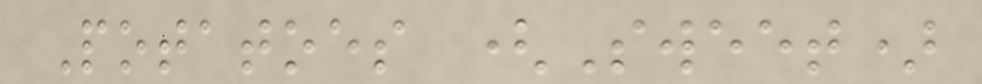Potatoes (Sweet)
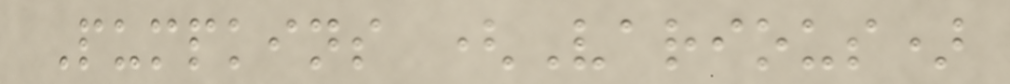Pumpkins (Various)
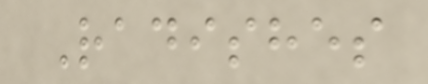Radishes
